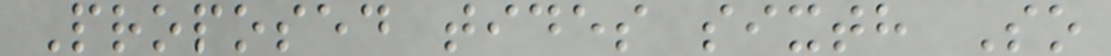Proposed tides sixth So
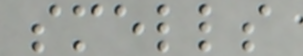smells
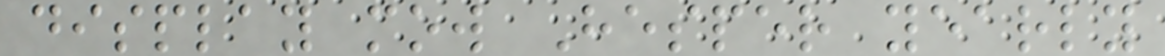display mow Hesper yearly
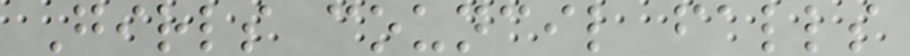Girls council falls
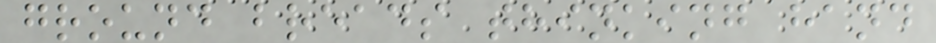ground breads thinking hand
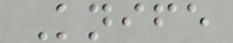Knife
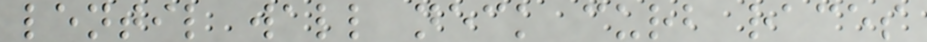lentil wall neck curb races
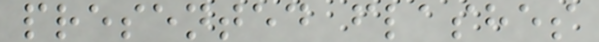presented flashes
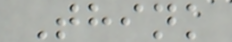Think
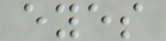eyes
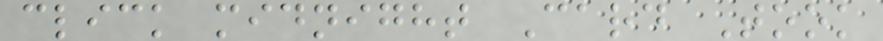click midnight Card Took
